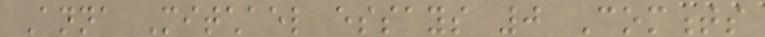Anna Mitchael essays 0 Comments
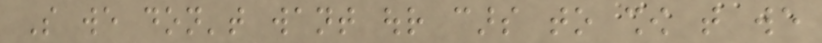So we don't want our cars to show that we
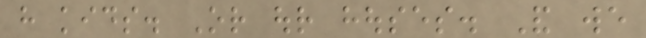have kids. Or our houses. And we
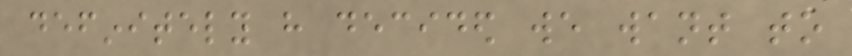definitely have decided we want to
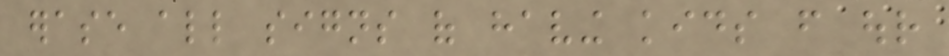erase all signs of having kids from our
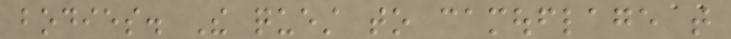bodies. The quest to camouflage that
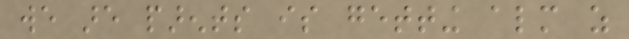we are parents is getting almost as
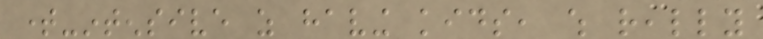time-intensive as having kids, which really
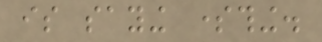is saying something.
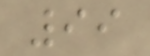99
